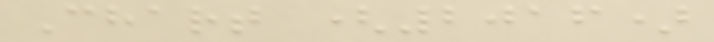Chart (2016)
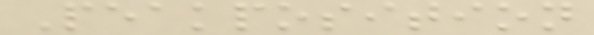Peakposition
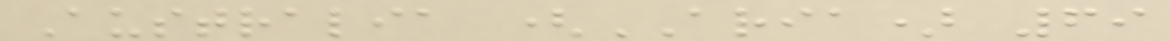Australia (ARIA) 69
